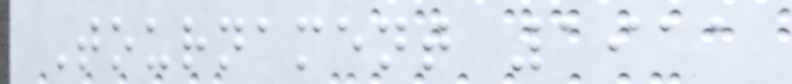Tournament 1911
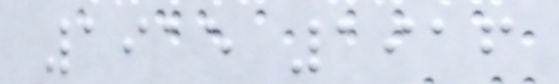1915 1916
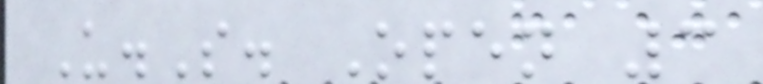U.S. Open 3
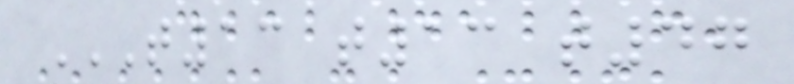T13 T13 T47
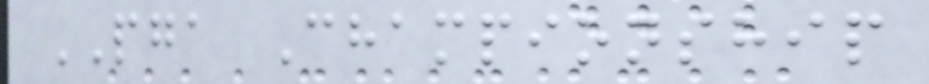PGA Championship
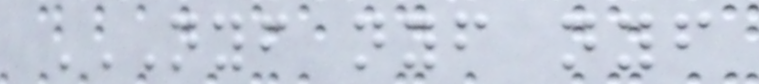NYF NYF NYF
